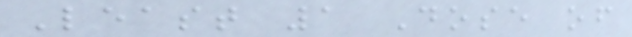Least 1 Dose of
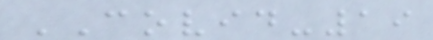COVID-19
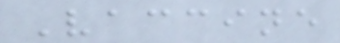Vaccine
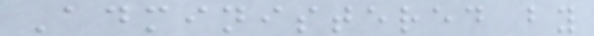Administered by
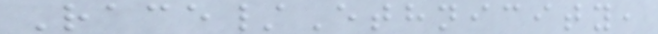Race/Ethnicity,
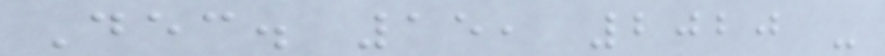Dec. 15, 2020 -
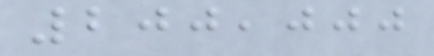200,000
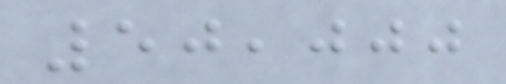50,000
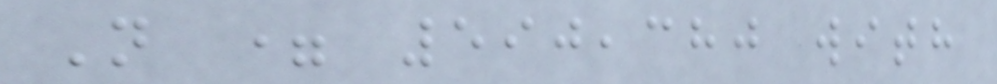N = 590,380 with
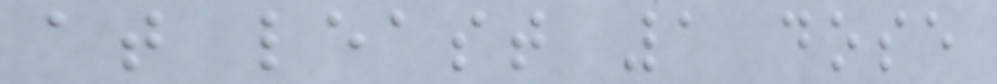at least 1 dose
